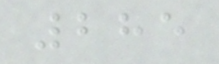285
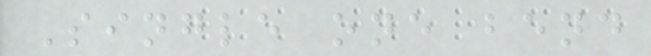Single one bend
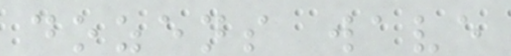dozens wave
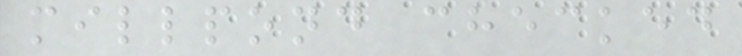millpond checked
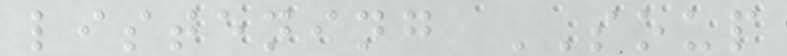listening SOUP
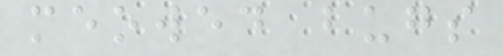meowed bugs
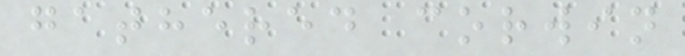gathered corwin
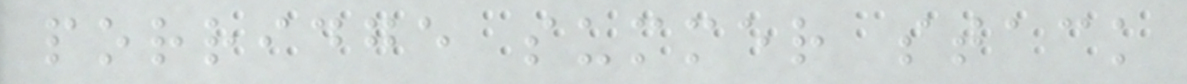porridge summer stack
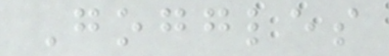Goggles
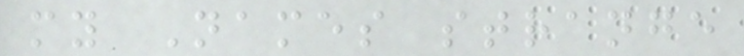my Names strange
